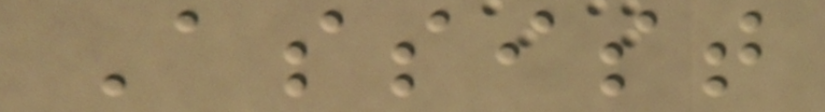Assist
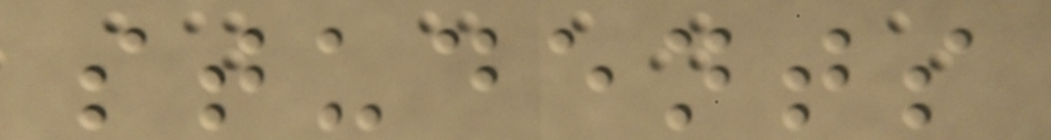students
